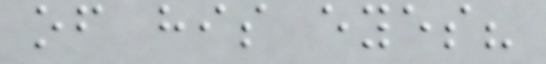of his eyes?
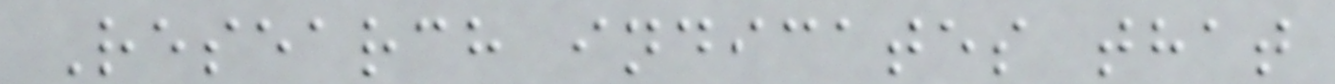Research indicates that
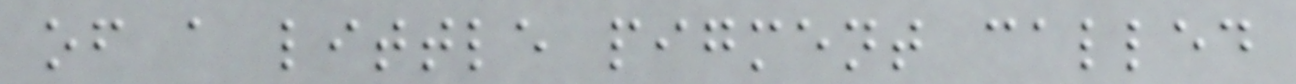of a little pigment called
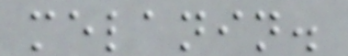melanin.
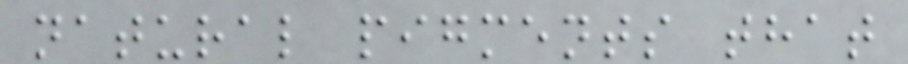natural pigments that
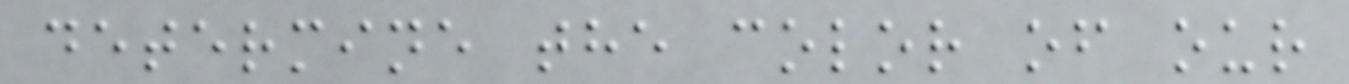determine the color of our
